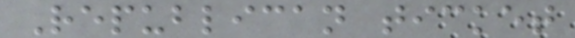Republican ticket
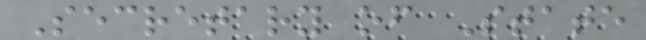Secretary of State
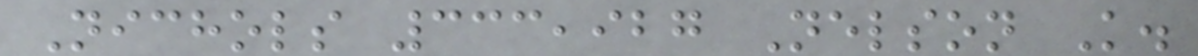Nichols 333,927 Nelson K.
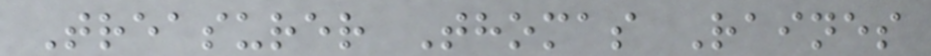Treasurer Thomas Raines
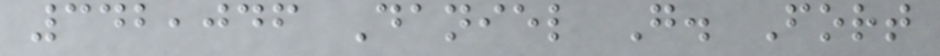342,046 Daniel G. Fort
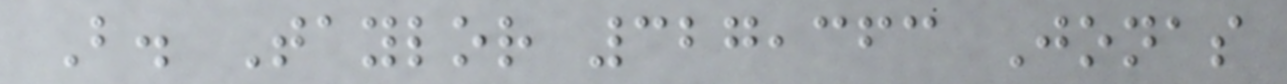B. Taylor 327,363 Jonas
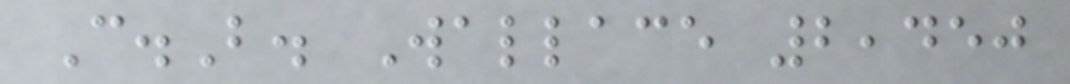C.B. Wallace 2,450
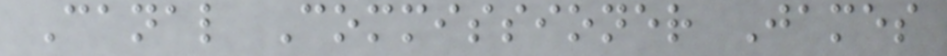Canal Commissioner James
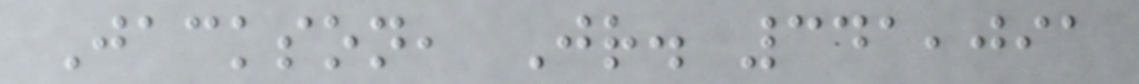Jackson, Jr. 341,091
